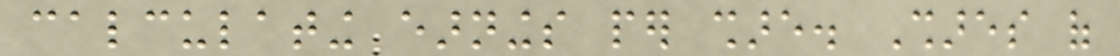calculating earnings per share. Shares of
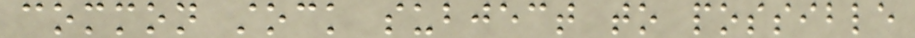common stock subject to possible
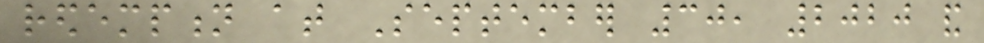redemption at September 30, 2020 and
